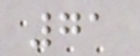71
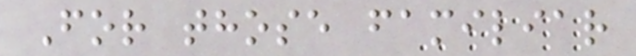For those familiar
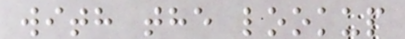with the lookup
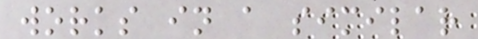works in a similar
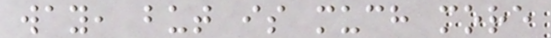way, but is much more
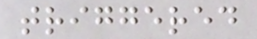triggered
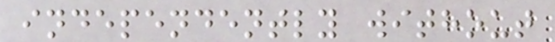independently without
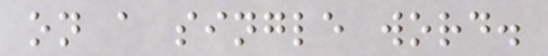on a single word.
